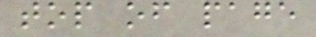top of page
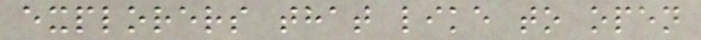explorers that like to open
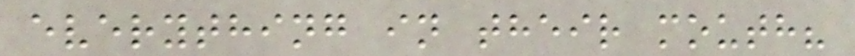everything in their mouth?
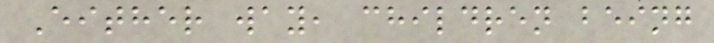Either way, children being
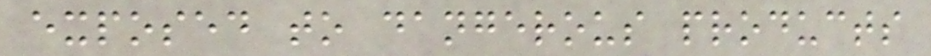exposed to dangerous products
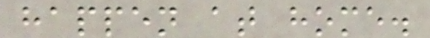happen at home.
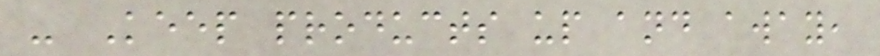- Keep products up and away,
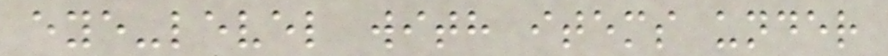eye-level with items under
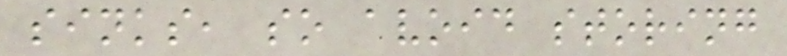sinks, so avoid storing
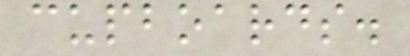cupboards.
